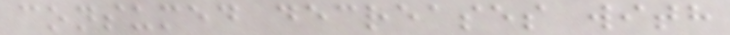consumed decreases with
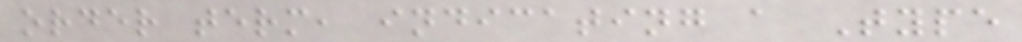order term, indicating a Type
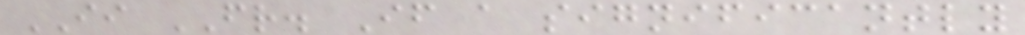II FR. If a significantly
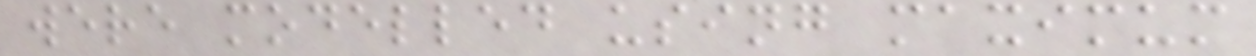were modelled using maximum
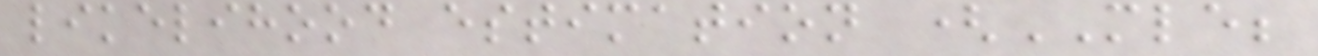likelihood estimation (MLE;
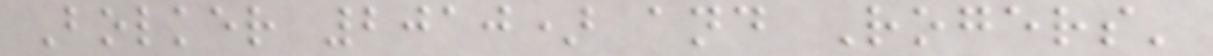Bolker 2010) and Rogers'
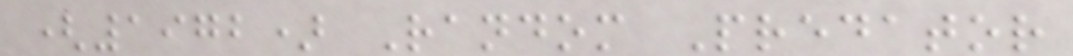(1972) Random Predator
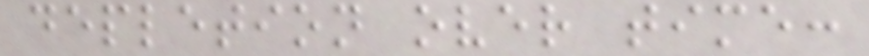depletion over time:
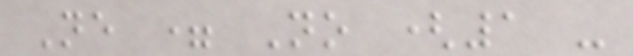Ne = No (1 -
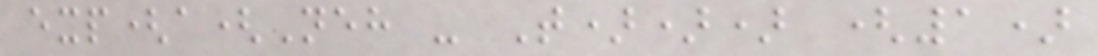exp(a(Neh - T))) (1)
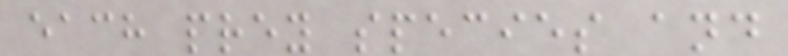each prey species and
